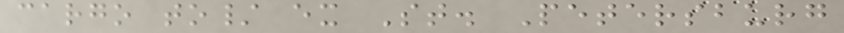cargo to/ ex St. Petersburg
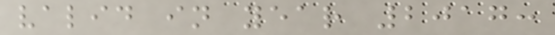valid in year 2017:
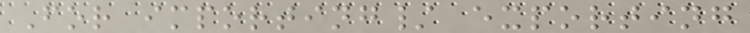For importing/ exporting
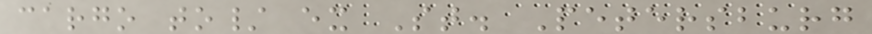cargo to/ ex St. Petersburg
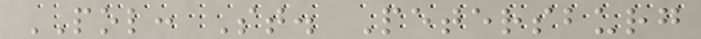POL: St. Petersburg
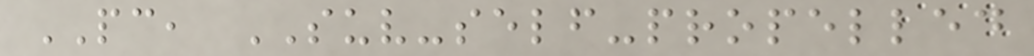PC, SUV-self-propelled
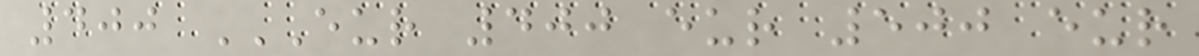400 EUR 400 EUR 500 EUR
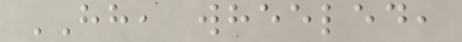HH, wheeled,
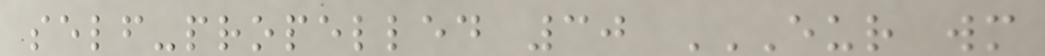self-propelled 30 EUR WM
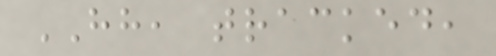HH, tracked,
